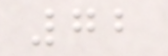72
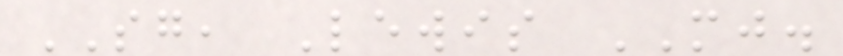SG, Lewis MJ.
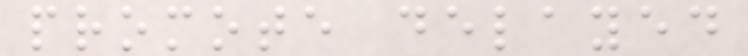promote delayed
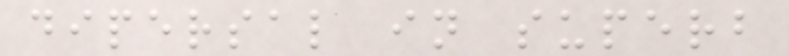dipersal in superb
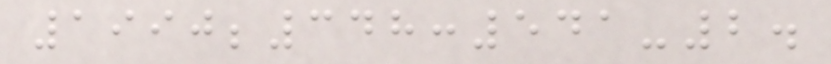1990;348:541-2.
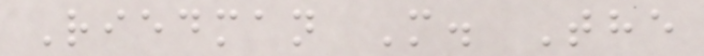Riedman M. The
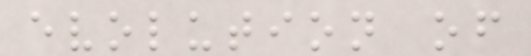evolution of
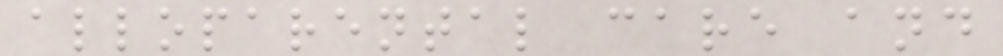alloparental care and
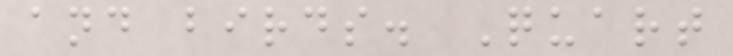and birds. Quart
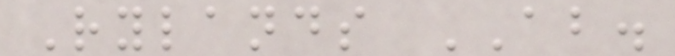Rylands AB.
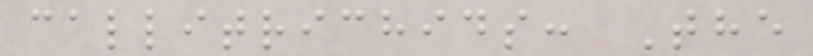callitrichids: The
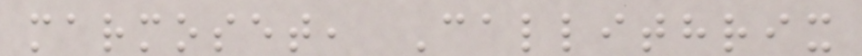marmoset, Callithrix
